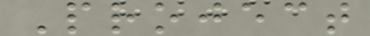Project
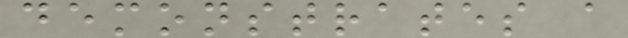demonstrates a
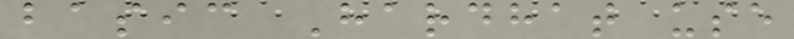basic Hardhat use
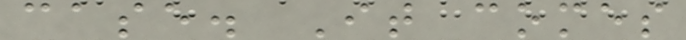case. It comes
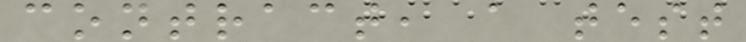contract, a test
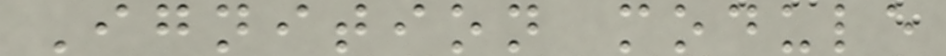Ignition module
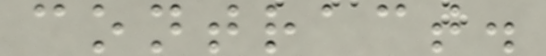contract.
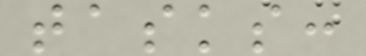tasks:
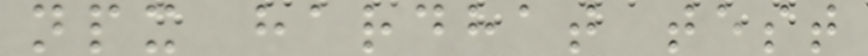npx hardhat test
